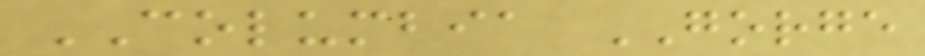COLUMBIA GORGE
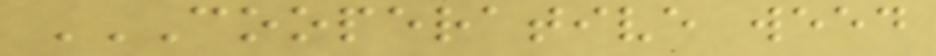COOPERATIVE WEED
